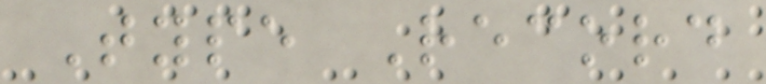Type Record
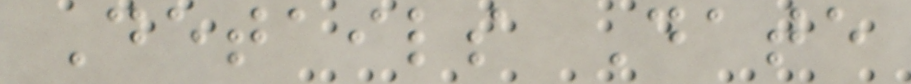Details Date
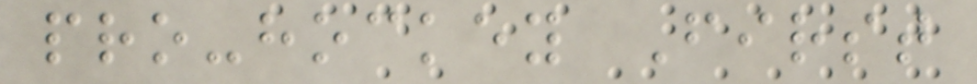pro-hockey First
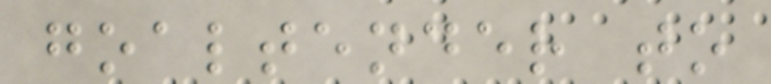goaltender to
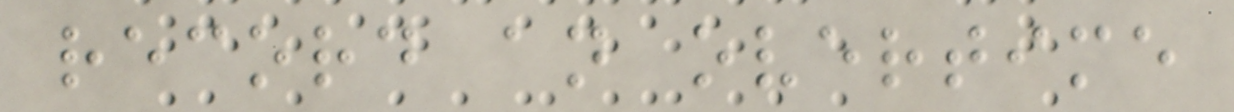record an overtime
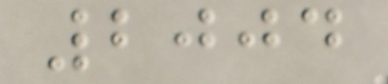2004
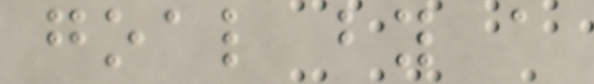goal by a
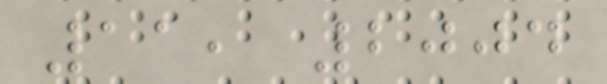11, 2004
